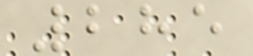285
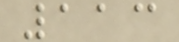113
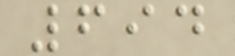694
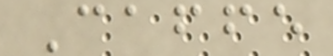Caffe
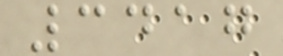3417
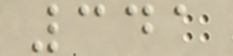341
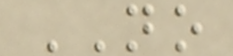NO
